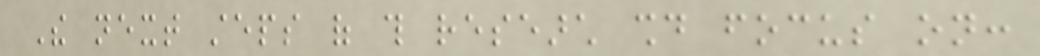The next steps of this research should focus on:
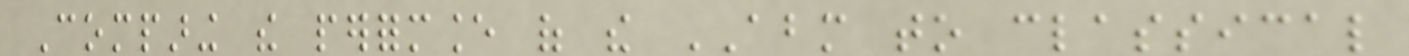Comparing the performance of the ABM to classical
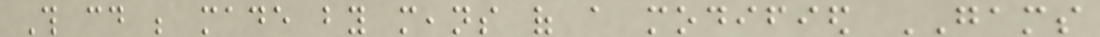This could be made by means of a modified GAMS
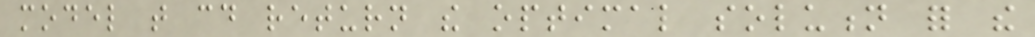model that could return the optimal solution for the
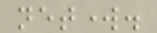network.
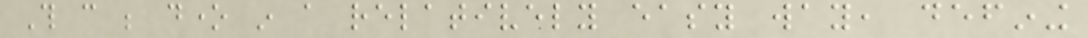This can be done in a relatively easy way, defining
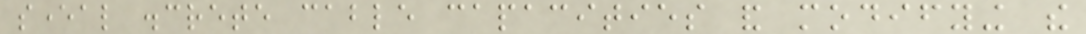several discrete cable capacities and modifying the
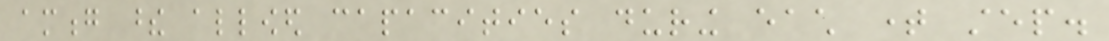among these allowed capacities during each time step.
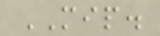MIP.
